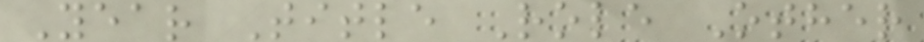Year Title Role Other
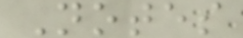Notes
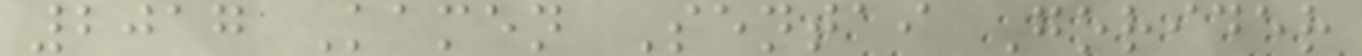2017 Kamen Sentai Gorider
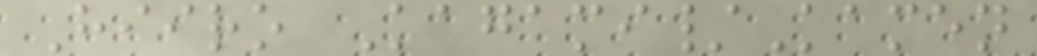Hiiro Kagami/Kamen
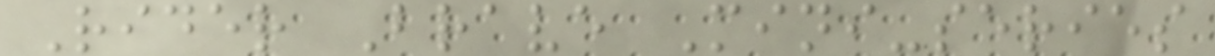Rider Brave Mini-series
